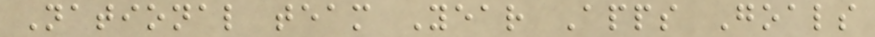National team Year Apps Goals
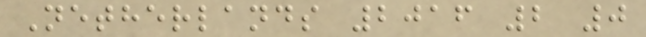Netherlands 2016 2 0
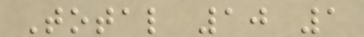Total 10 1
